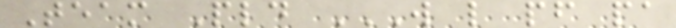Team Pld W L PF PA
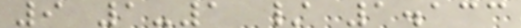9 1-1 / 1.133
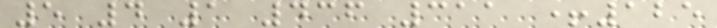5 4 1 436 311 +125
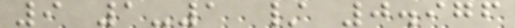9 1-1 / 0.976
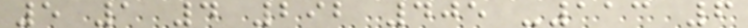5 1 4 292 405 -113 6
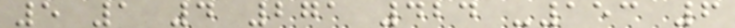5 1 4 271 424 -153 6
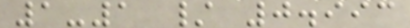1-1 / 0.993
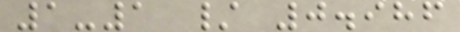1-1 / 0.986
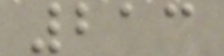213
